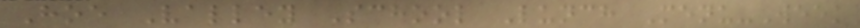Hoe Valley School Lunch Menu-Week
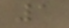1
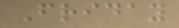Friday
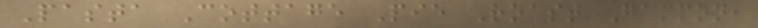Pasta Cottage Pie Roast Gammon,
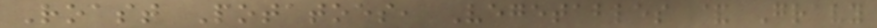Roast Potatoes, Vegetables & Gravy
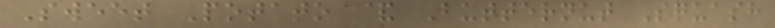Sweet Potato & Butternut Squash
